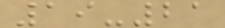19-21
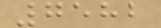7582
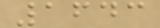1643
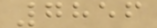7856
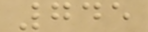745
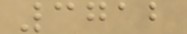3712
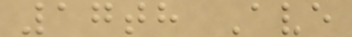17th Ave
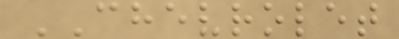CHEVROLET
